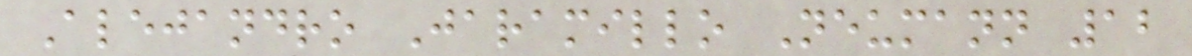Alejandro Jaramillo Neumann 12
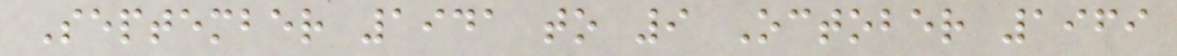September 1941 to 9 October 1969
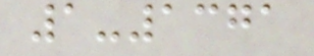1-1371
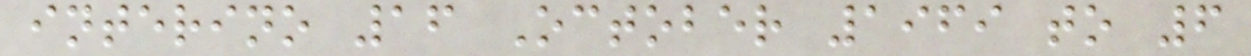interino 16 October 1969 to 6
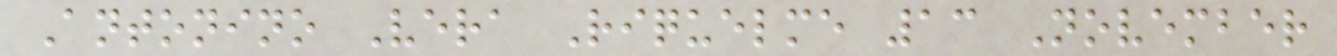Antonino Vera Riquelme 13 November
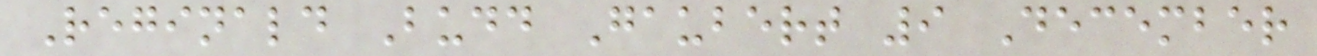Reginald Budd Gaubert 9 December
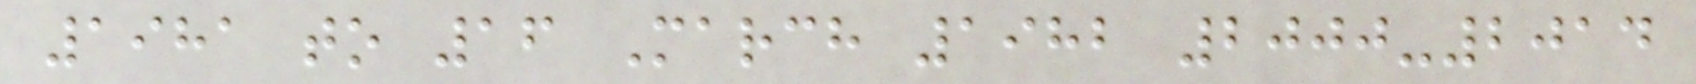1981 to 16 March 1982 2000-2014
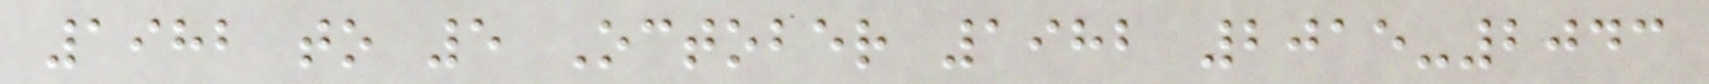1982 to 5 October 1982 2015-2043
